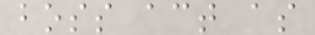boss act as
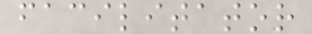facilitator
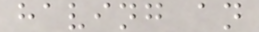having an
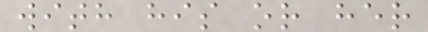with his or her
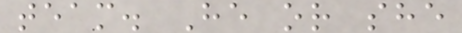team. He or she
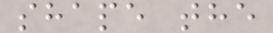shape the
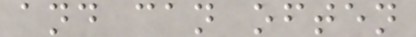and can often
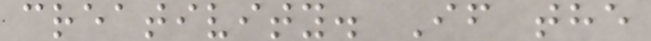creativity. If the
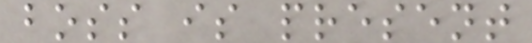boss is present
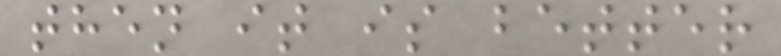then it is better
